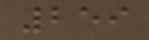259
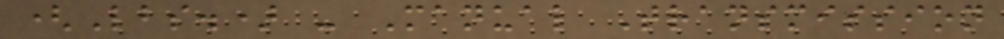(Lbs.) - Manual Transmission
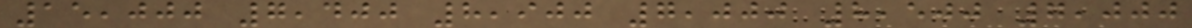15,000 7,400 8,900 7,000 8,500 7,000
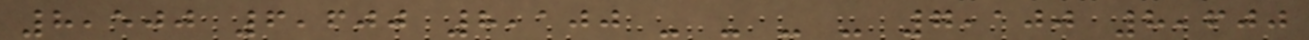8,500 6,600 8,100 - - - - 7,100 8,600
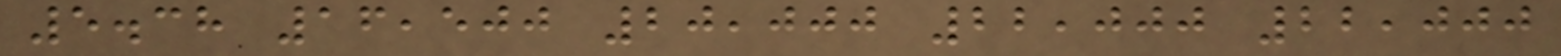5.38 16,500 20,000 22,000 22,000
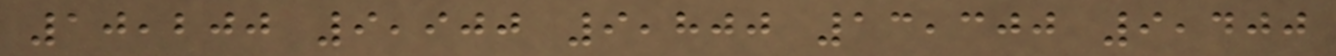10,200 9,900 9,800 13,300 9,400
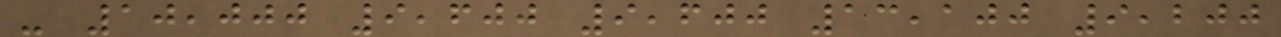- 10,000 9,600 9,600 13,100 9,200
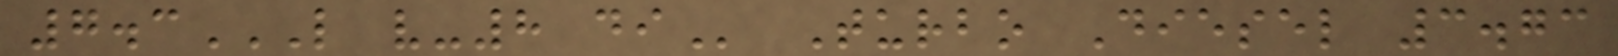7.3L V-8 DI Turbo Diesel 3.73
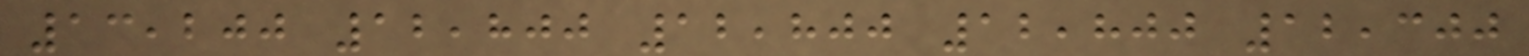13,200 12,800 12,800 12,800 12,300
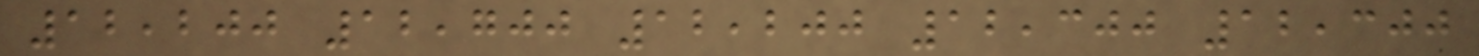12,200 12,700 12,200 12,300 12,300
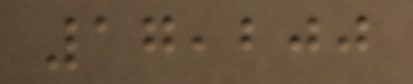17,200
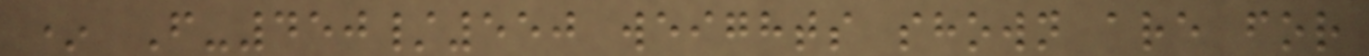* F-450/550 weights shown are for
